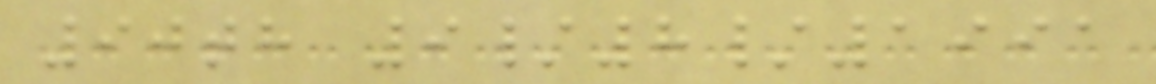90th 9/8/1991
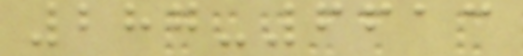287-6613
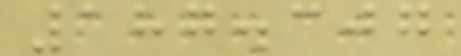187.307
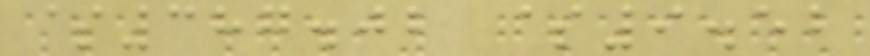$387.02 $9.52
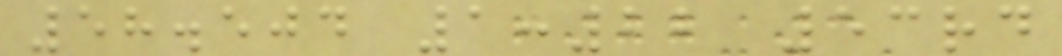58.504 1:22 53rd
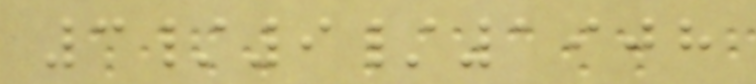3/9/1908
